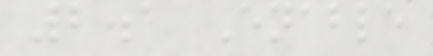2.1 Enable
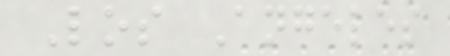Los Angeles
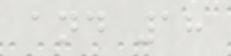and 18
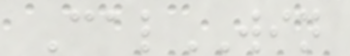CalWIN
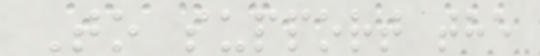To support the
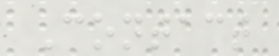Contact
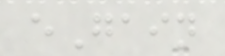eGain
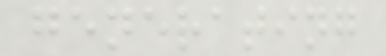generating
